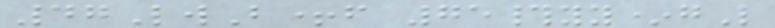47LwB+f 75#yy*gL
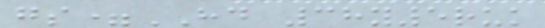gs=HD 38y5ruk
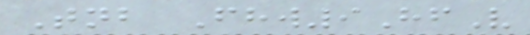Tnb Fhw9HfV
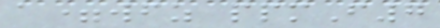a=wfz ppmF7
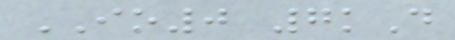IO0 7kD
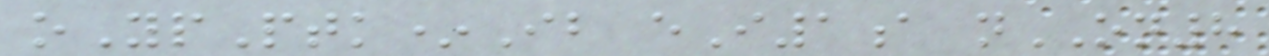oYpPtk*Ib eI1a nON8
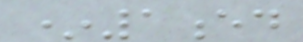*1ed
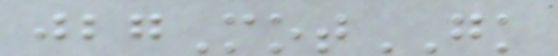jbgMotGK
